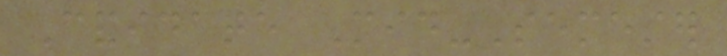Candidate Mid-Semester
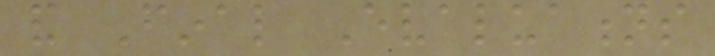and Final Evaluations
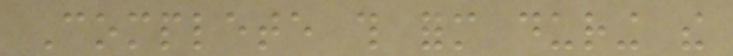Complete this form during the
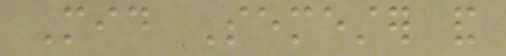Mid Semester and
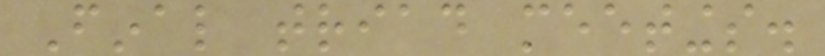Final triad meetings.
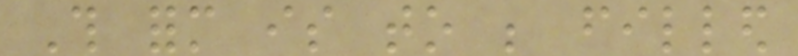This form is to be filled
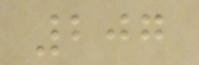207
